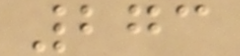273
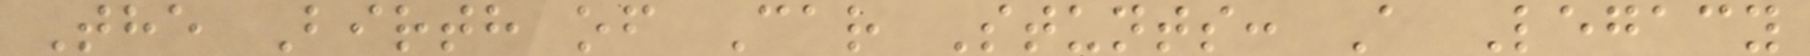The Birth of Car Stunts: A Legacy
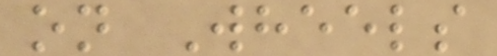on Wheels
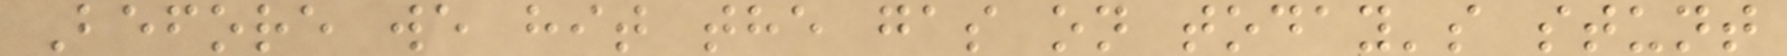Before we hit the gas on today's stunt
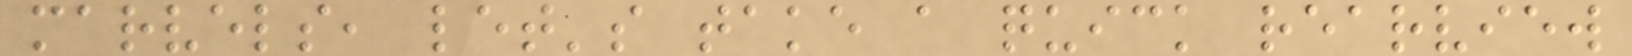marvels, let's take a quick rearview
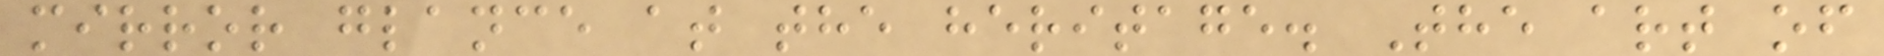mirror glance at the heritage. The art of
